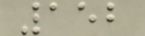152
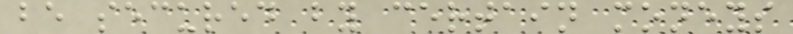be secured by certain moneys
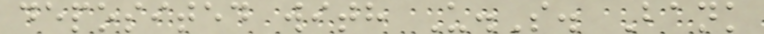deposited with U.S. Bank
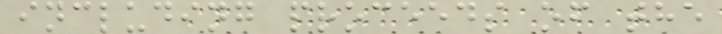including proceeds of the
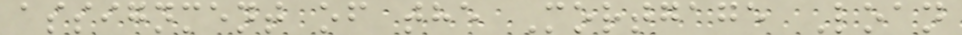assignment of the Mortgage Loan
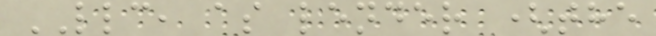LLC, as lender (the
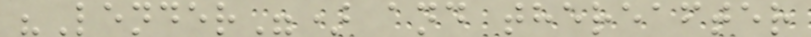"Lender") and thereafter
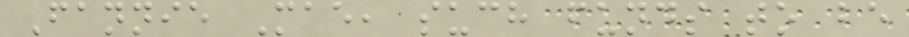Fannie Mae, such funds to be
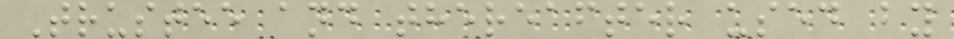Trustee and thereafter used by
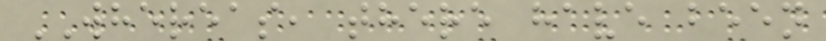WHEREAS, there have been
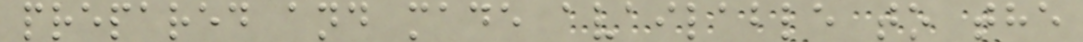prepared and made available to the
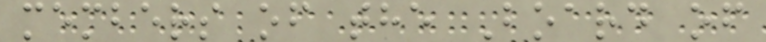members of the Board of
